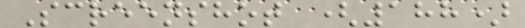Screenshot (188)
